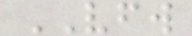VFW
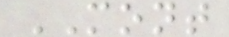MONT
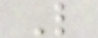L
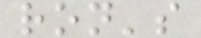ron's
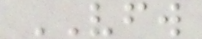VFW
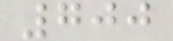700
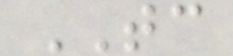TC
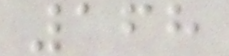168
